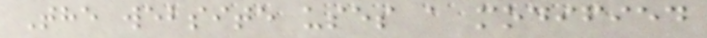The website uses a modified
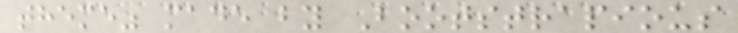theme" made by Bootstrapious
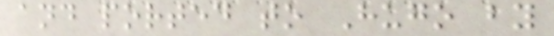and ported to Hugo by
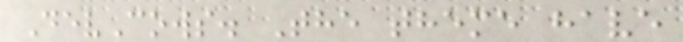DevCows. The theme have
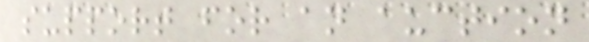support for an auction
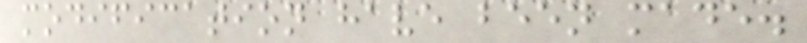modification have been made.
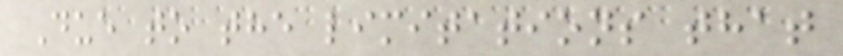Due to the limitations that
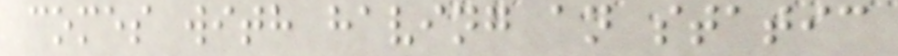comes with having an static
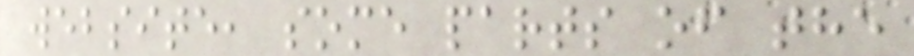website, some parts of the
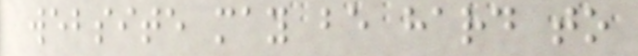website may be hard to
